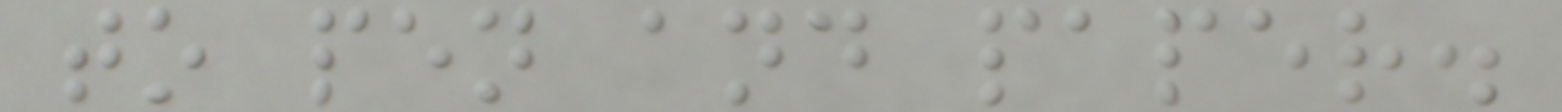to pen and paper.
